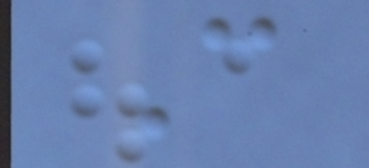C
